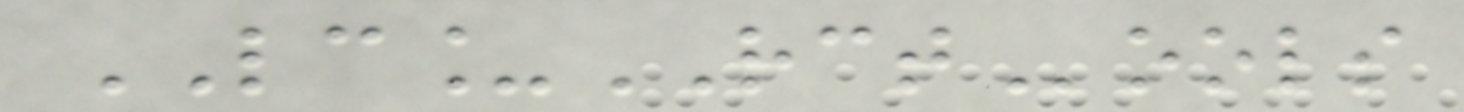LC_RCTools
